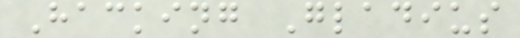Hacking Gladius
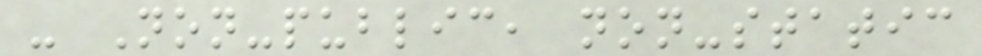- Non-public, non-static
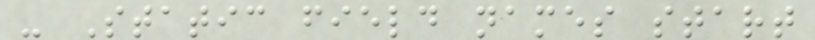- Static field names start
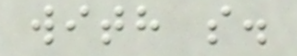with s.
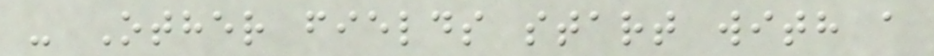- Other fields start with a
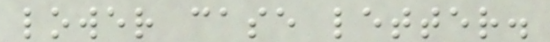lower case letter.
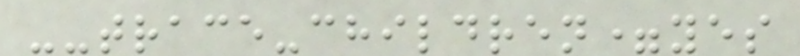--trace-children=yes
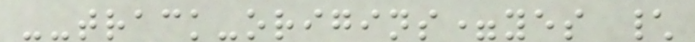--track-origins=yes \
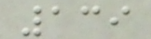139
